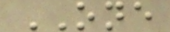ONE
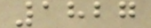1827
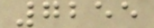7255
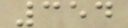354
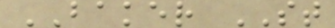BAKER ST
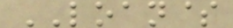LOAN$
